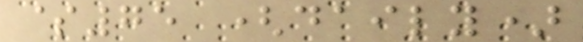$75 (daily)
